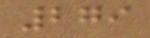279
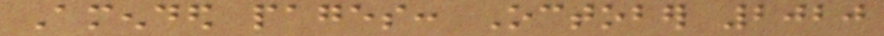Amended pages: October 2020
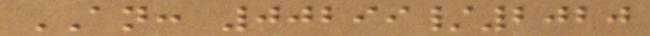AN: 00299/2020
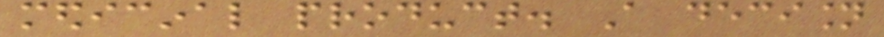medicinal product. A decision
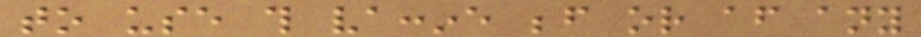to use this vaccine before or after any
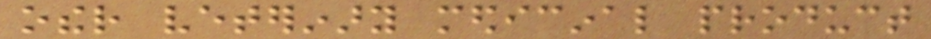other veterinary medicinal product
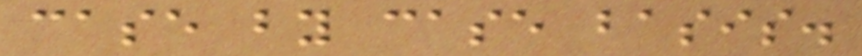case by case basis.
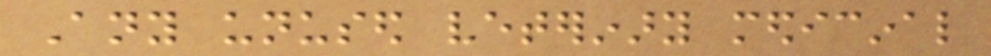Any unused veterinary medicinal
